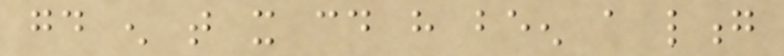good enough that it could have been a long
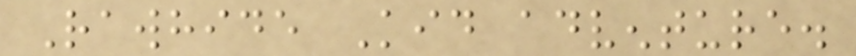Rawhide Kid adventure.
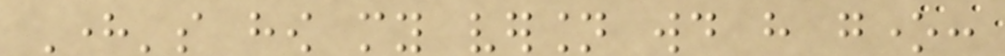Here's how my version would have gone:
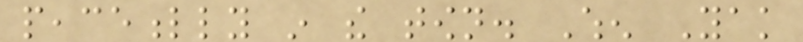peacefully in the town. When Yak
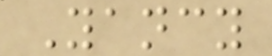Yancy
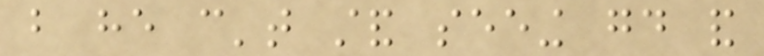but he can't stand seeing good and
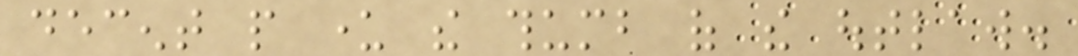decent people under the thumb of the outlaw.
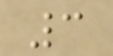3
